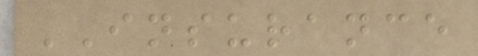INSURANCE
